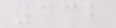432
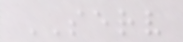SERV
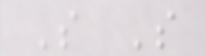S S
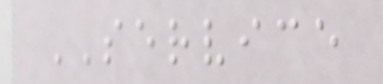SERVICE
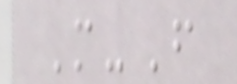M-F
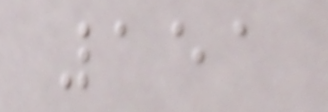151
